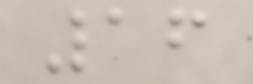16
